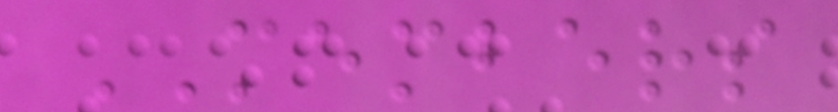MEMBERS
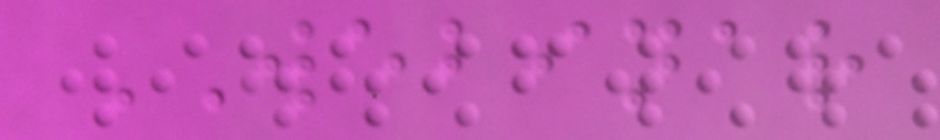WEBINAR
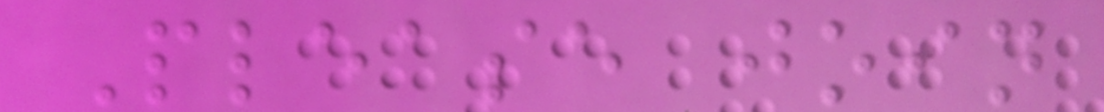Please join
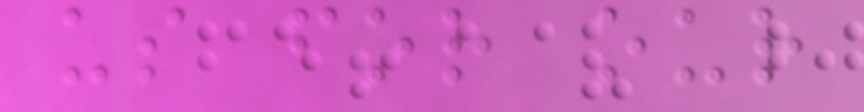us for our
